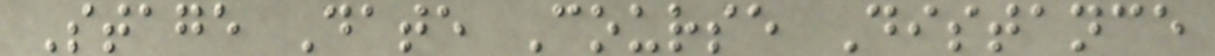Stage Date Course Distance
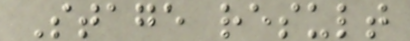Stage result
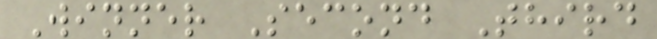Winner Second Third
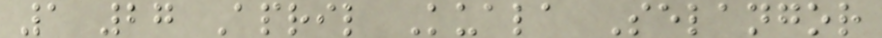1 27 April Kuala Selangor
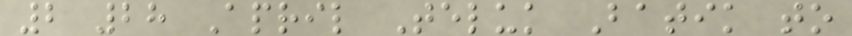2 28 April Teluk Batik to
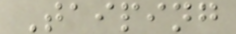Taiping
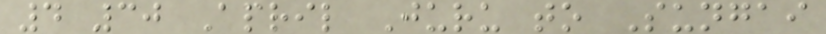4 30 April Juru to Sungai
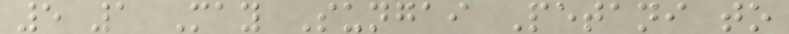5 1 May Sungai Petani to
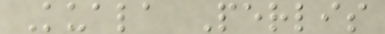Kuala Perlis
